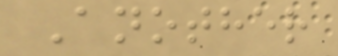Another
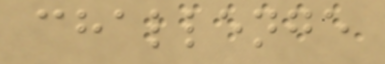challenge
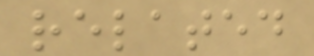related
